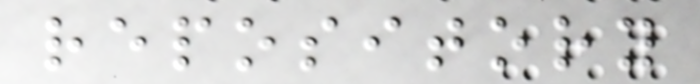repository
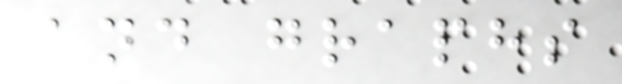and graphs
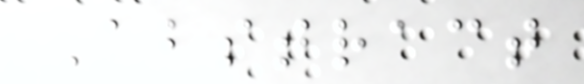Abstract
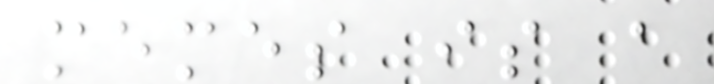memes is a
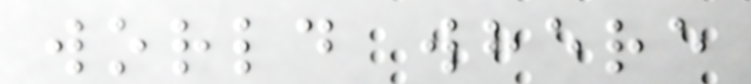world where
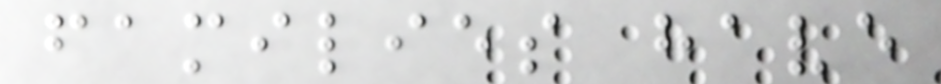families have
